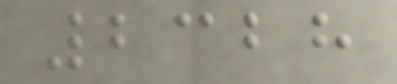2328
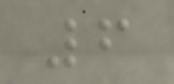6
